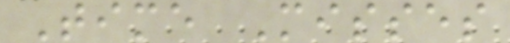Time Misses
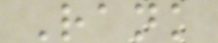Rank
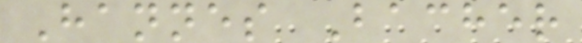Hannes Bacher
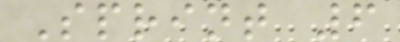Sprint 6
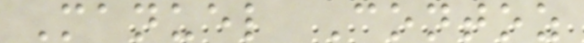Manuel Contoz
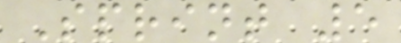Sprint 5
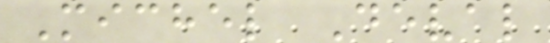Michel Deval
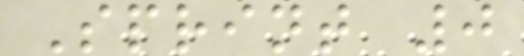Sprint 0
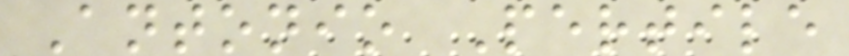Antonio Pertile
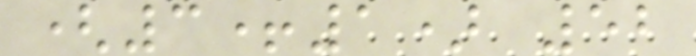(3+1) 52
